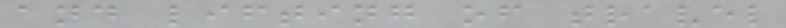and lifting of travel
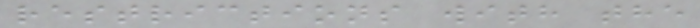restrictions with the
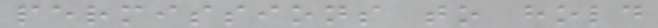permissions to hold
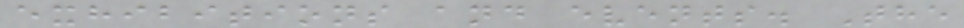exhibitions and events. The
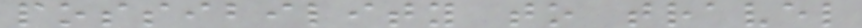possibility to travel
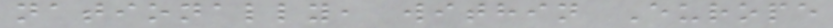nationally, within Europe
